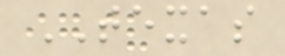TEXAS
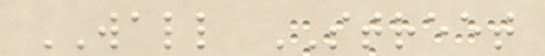WALL STREET
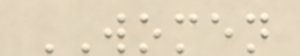WOMEN
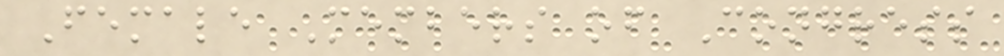Female Members of Congress
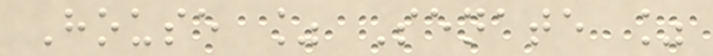House % Senate %
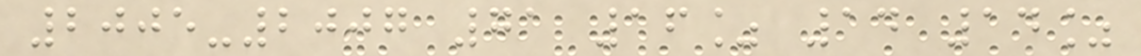2005-2007 71 16% 14 14%
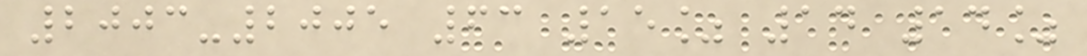2003-2005 63 15% 14 14%
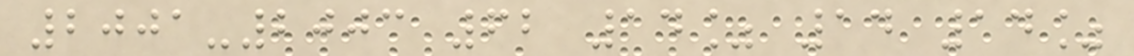2001-2003 62 14% 14 14%
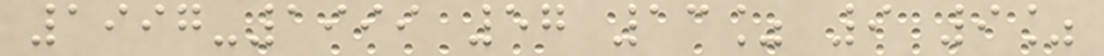1997-1999 57 13% 9 9%
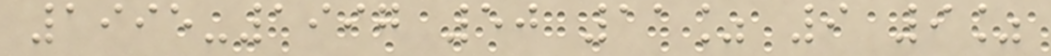1995-1997 50 11% 9 9%
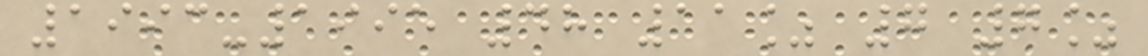1993-1995 48 11% 7 7%
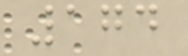174
